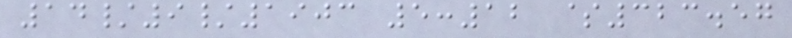14/9/1903 5:12 $323.57
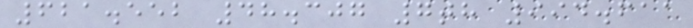621.552 48.307 7th 994.611
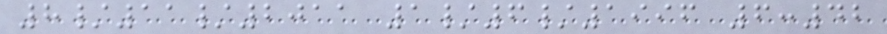8/11/2011 1/6/1996 6:42
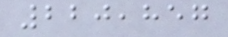220,857
